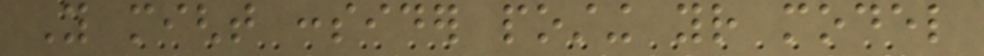You might consider posting your model
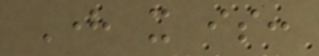Here it is:
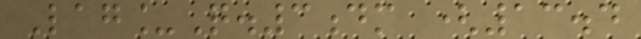Lag_Q.3dm (13.4
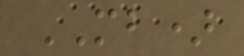MB)
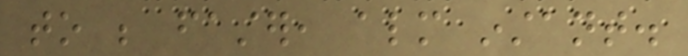to be faster, almost instant.
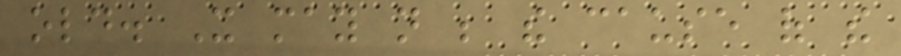old. It may not be the cause of the
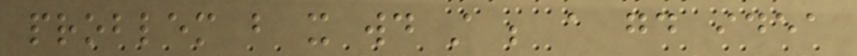problem but it would still be a good idea
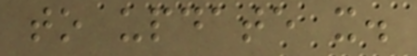to update it.
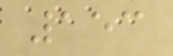153
